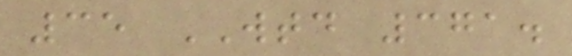35 WTD 371.
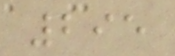295
